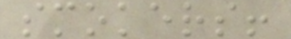smokers!
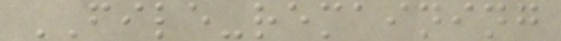FILE-remaining
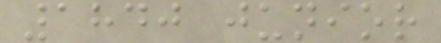1840 junior
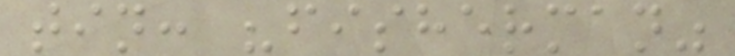tin: "fisherman"
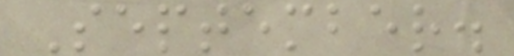September.
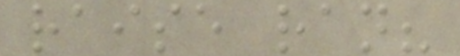raise ran?
